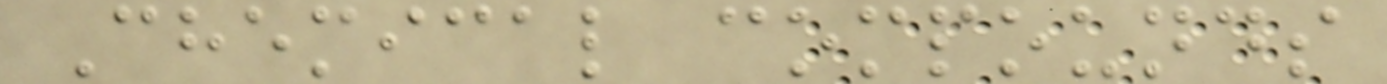Chemical compounds
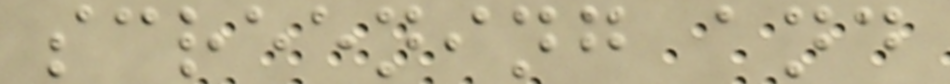screening and
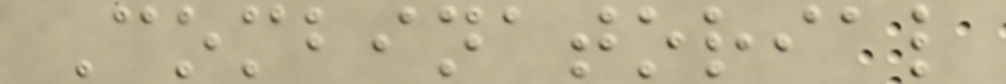Combinatorial
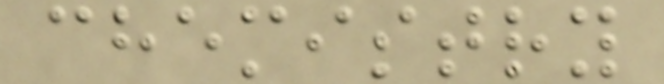chemistry
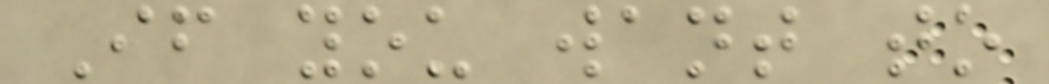If you want to
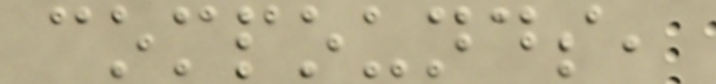compounds,
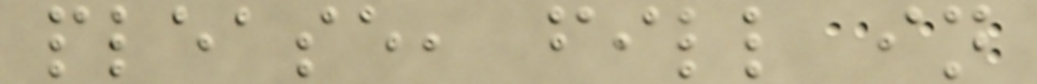please, fill in
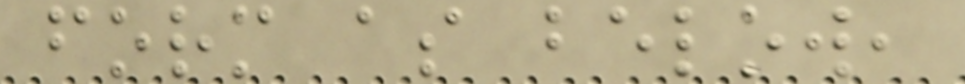form as below,
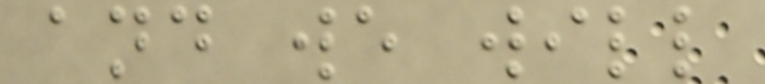and we will
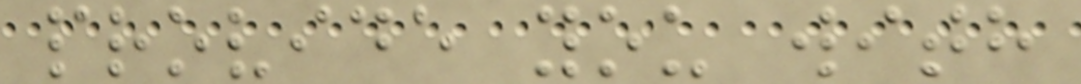provide you with
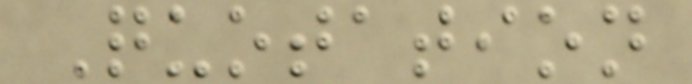Quotation
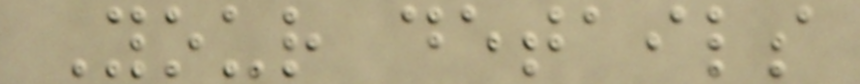Your details
